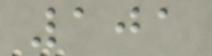101
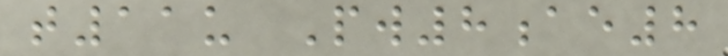t11u Pw8ae8
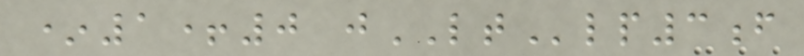*1+0 jLTlp3f
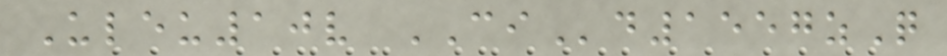Uleu10v CId1557zQ
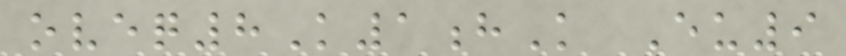oveq8K1hK Eu9
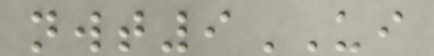nwt9UI
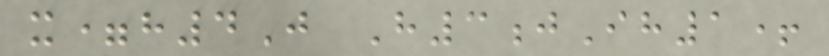x=h4J H3jIh1+
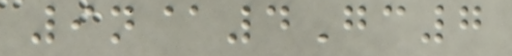9n@4Gc7
